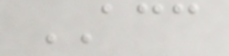ACC
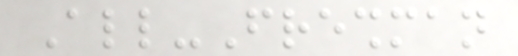All-Freshman
